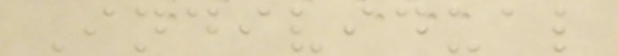Individual
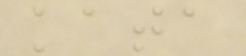kata
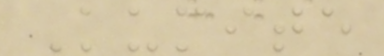Kumite
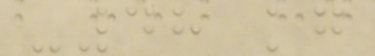-48 kg
